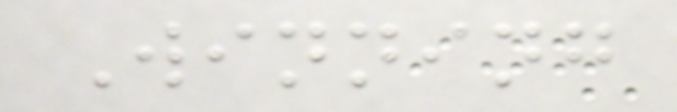Winning
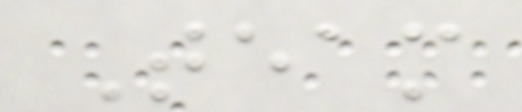Team
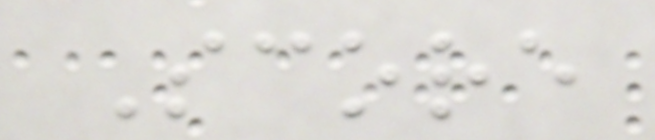Score
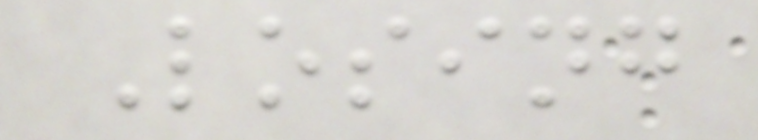Losing
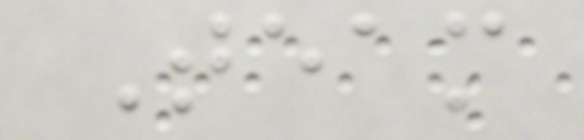Team
